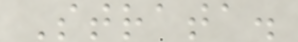Strata.
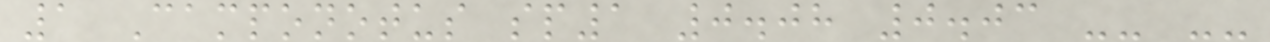1 Camponotus sp1 0.08 0.03 -- --
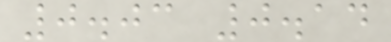0.03 0.14
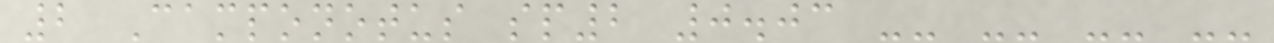2 Camponotus sp2 0.03 -- -- -- --
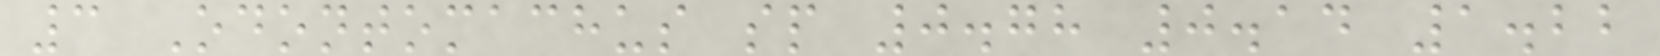3 Odontomachus sp 0.78 0.14 1.22
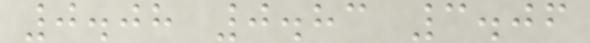0.08 0.83 3.06
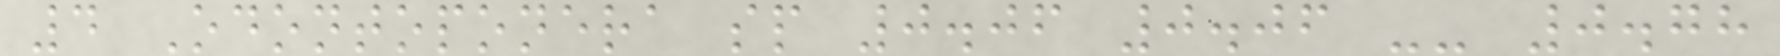4 Odontoponera sp 0.06 0.06 -- 0.78
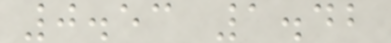0.53 1.42
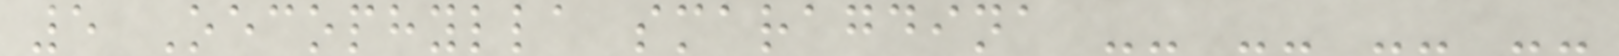5 Oecophylla smaragdina -- -- -- --
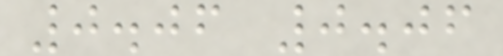0.06 0.06
